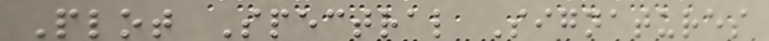Plot Spectral Signatures
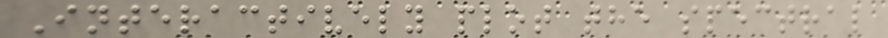Interactively plot the spectral
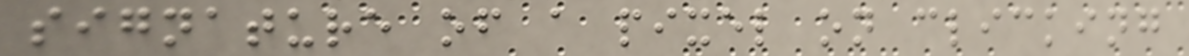signature of a pixel on clicking
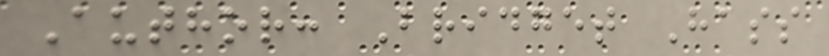Author: Bridget Hass
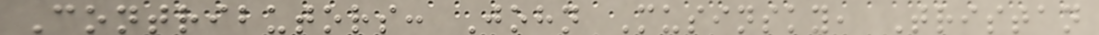Contributors: John Musinsky, Tristan
